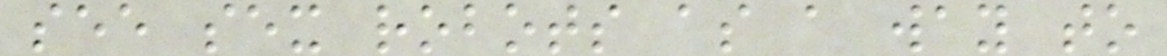see sex robots as a way to
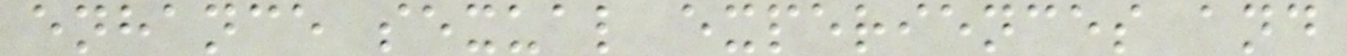enhance sexual experiences and
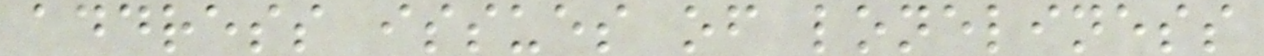address issues of loneliness
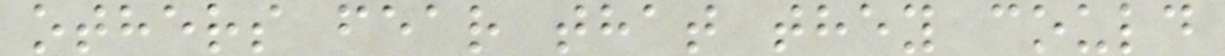others fear that they could
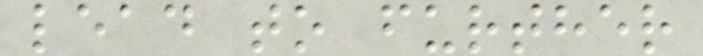lead to further
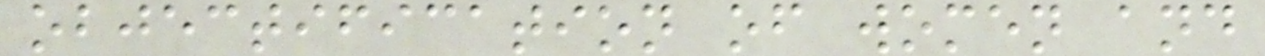objectification of women and
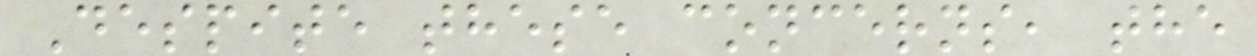Despite these concerns, the
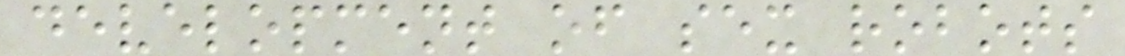development of sex robots
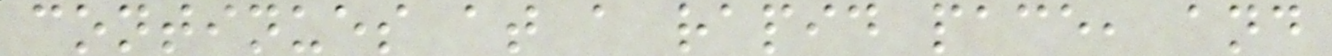continues at a rapid pace, and
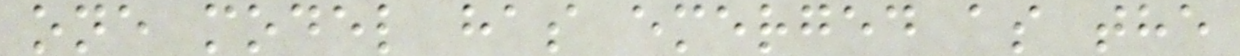one model has emerged as the
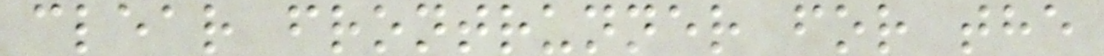clear frontrunner for the
